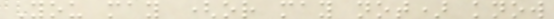You may (or may not) know
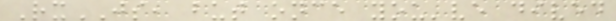RxJS, but once you've dived
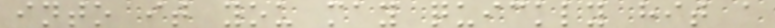into it you may quickly hit a
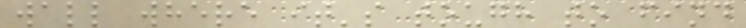wall where it's tough to find
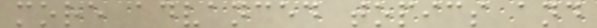more advanced topics and
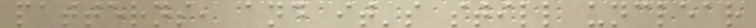patterns, and it's still unclear
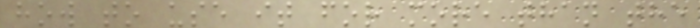how to use it for more than the
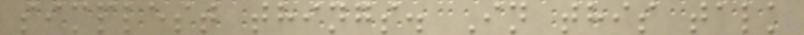simplest things. In this talk
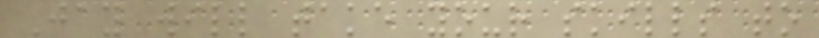Jay will take your skills to
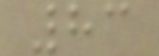83
